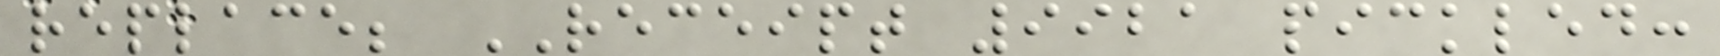replace; RECEIPT 9921 pickled:
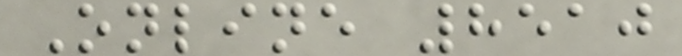Online 8510
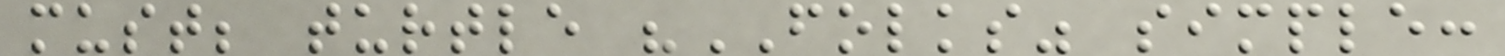must; turtle "FOLKS" simple:
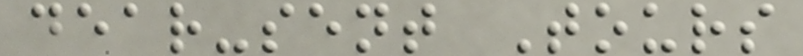dear-sent Tours
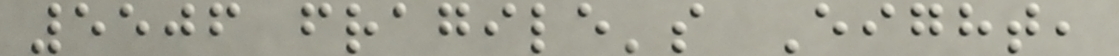5506 fragile's Eight,
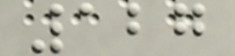127
